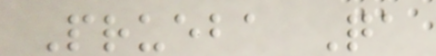Prueba Qa
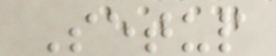Setup
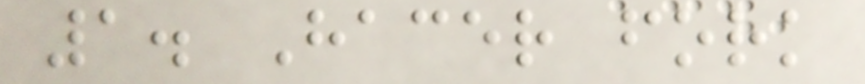1. Hacer fork
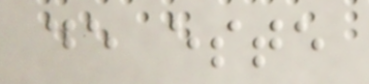de este
